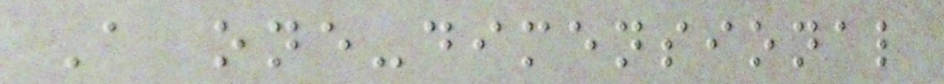A one-dimensional
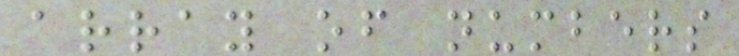array of numbers
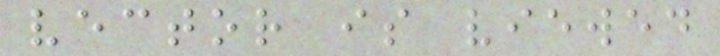vector is viewed
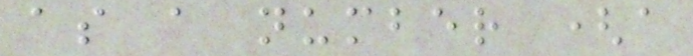as a number (a
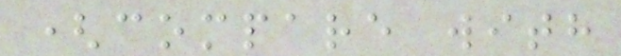(compare with
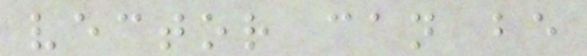vector can be
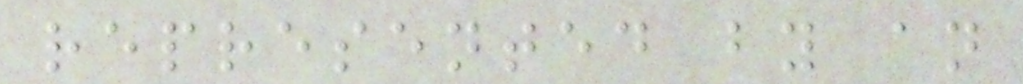represented by an
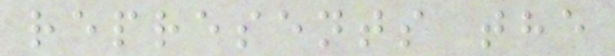represents the
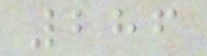286
